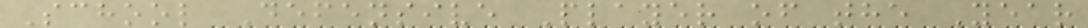School Defensive Player of the Year
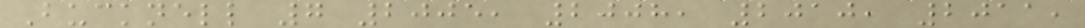Bucknell 7 2005, 2008, 2010, 2011,
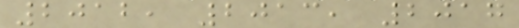2012, 2013, 2017
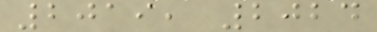2019, 2024
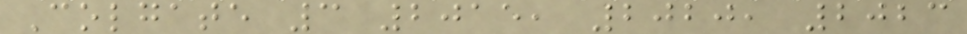Colgate 3 2015, 2020, 2023
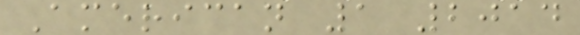American 1 2014
